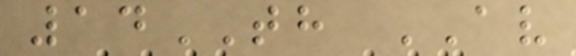14TH AV
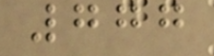777
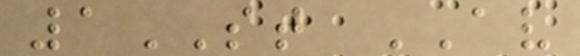1ST AV
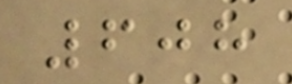608
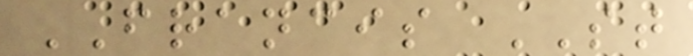FRANCIS ST
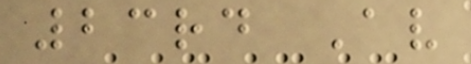23rd Av
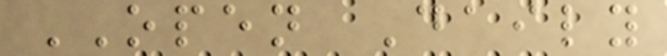OPEN Daily
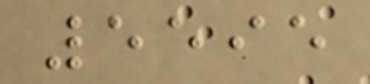5595
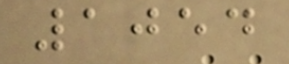1054
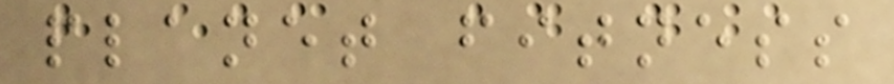planet fitness
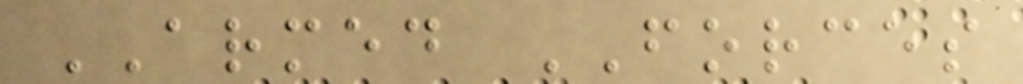ARMED FORCES
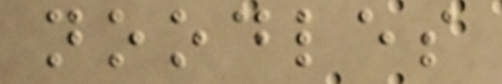noodles
